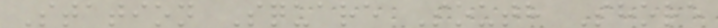Station Square South Shore
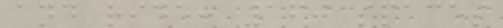and ride: 160 spaces
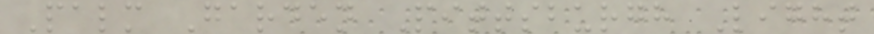Palm Garden Pittsburgh Light
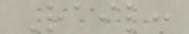Rail:
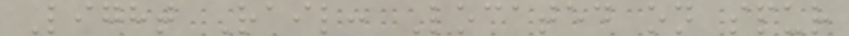Light Rail: Located on spur
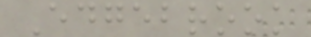Edgebrook
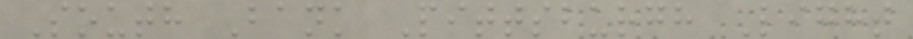South Bank Pittsburgh Light
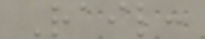Rail:
